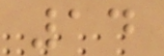14
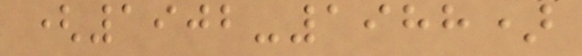(1902-1988)
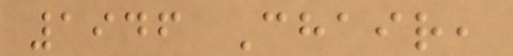1946 Chair,
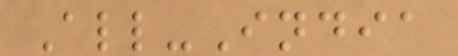All-India
